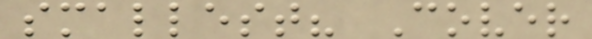smallest? Cover
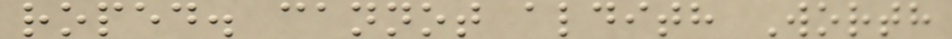roped. cannot aldith Worth
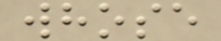whose
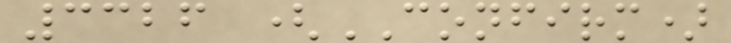3326 (CONFIRM)
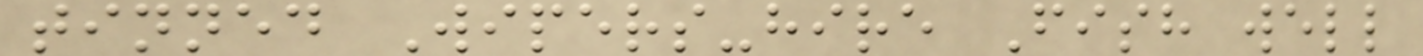tinned Wipers-hire Fish well
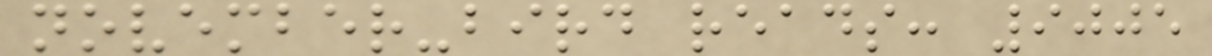november-bird reads: 9005
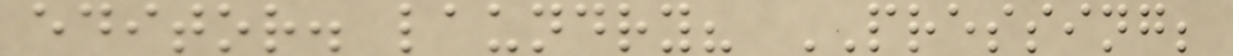editor. laundry? PRESSING;
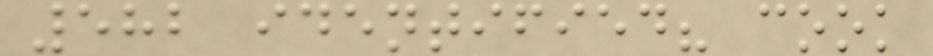582 identified? cook
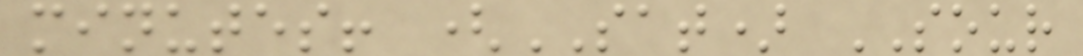minutes! (SAT) SOUR
